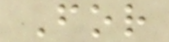For
